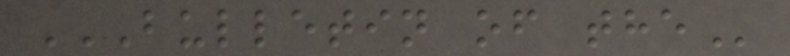BULLETIN OF THE
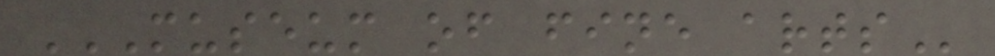MUSEUM OF FINE ARTS
